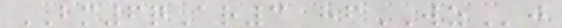BM6qAr3 hfWZj
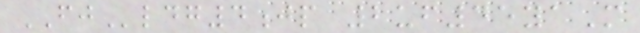FJldg4jp 2uf45yaM
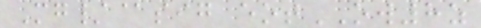Mg/@sig eotOW8z
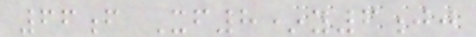66f Xf8*y6jj
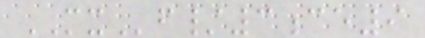MXf/3ce9
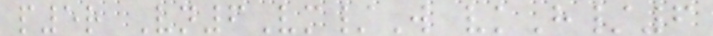p5r Vn6Vm/W vkH/6
